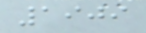1909
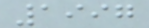1997
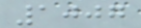1007
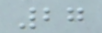27
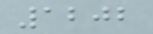1202
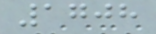1708
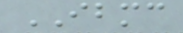IBMC
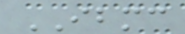IBMC
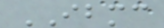IBMC
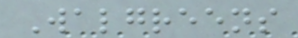Walgreens
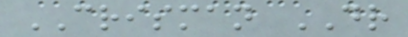CRISMAN DR
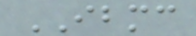IBMC
